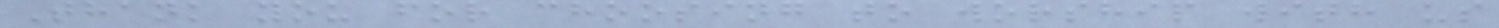Thank you for choosing to worship with us
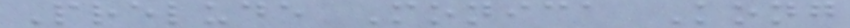Prelude Monica Kong
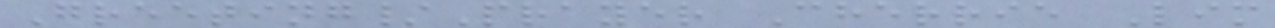Greeting/Prayer Cherrie Lim
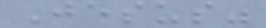Jesus"
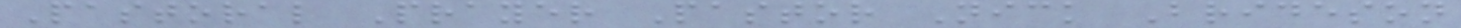Pastoral Prayer Pastor Nick Brideson
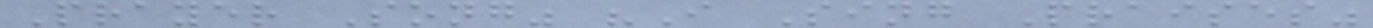Prayer Song" "I Sing Praises"
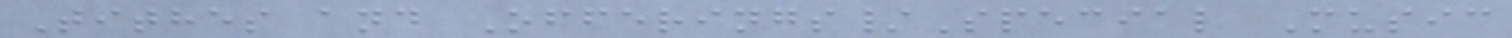Tithes and Offerings/Special Music
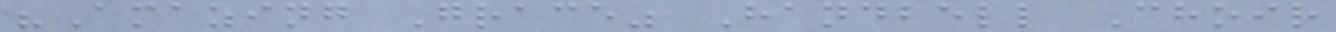"Amazing Grace" Handbell Choir
